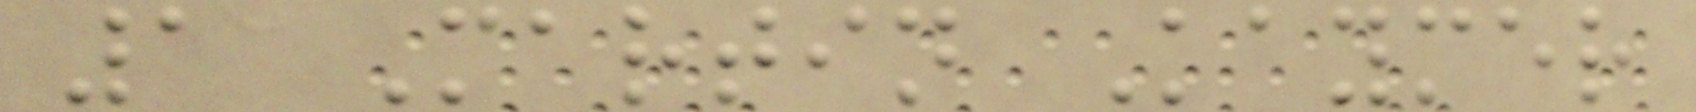1 Martin Kaymer
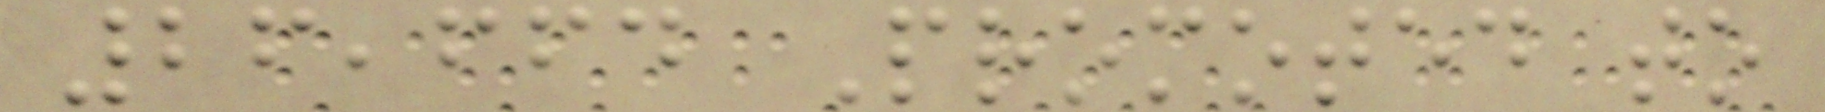26,664 Promoted to
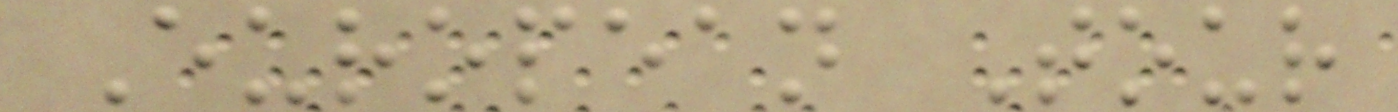European Tour
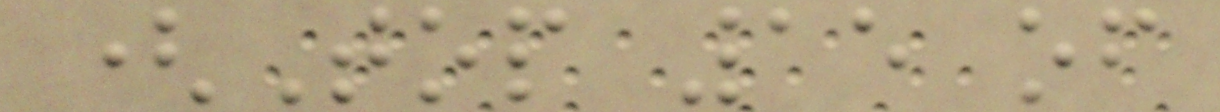(Top 15 of
